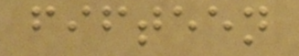fifteen
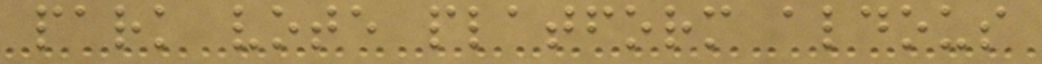park vote platform aldous
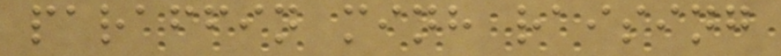paraffin minh raising
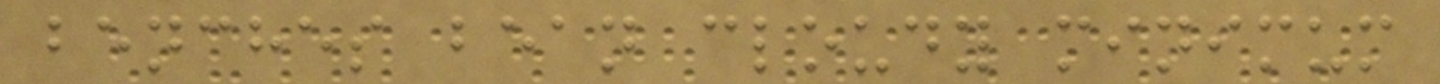benches bean cloudy minimum
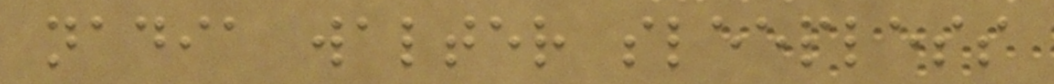nadia walter sleepless
